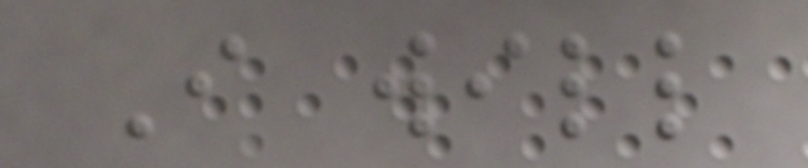I will
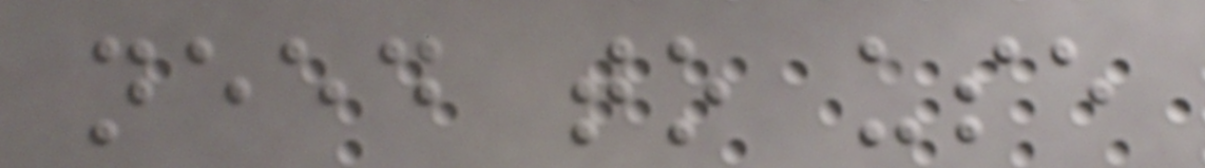need to use
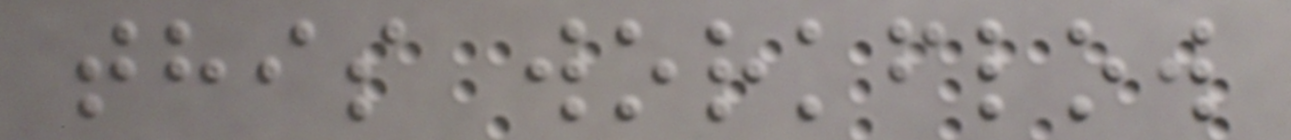this workflow
